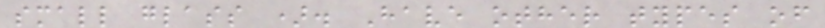small glass ). Have other types of
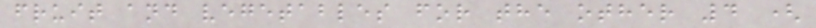fruit and vegetables for the other 4 (
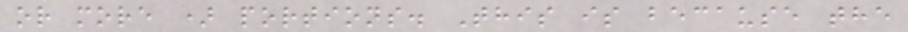or more ) portions. This is because the
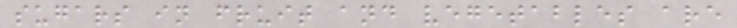sugars in fruit and vegetables are
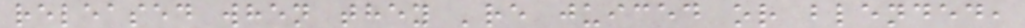released when they 're juiced or blended,
